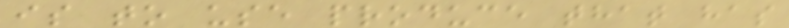is to use produce that has
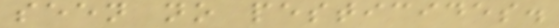seen no pesticides.
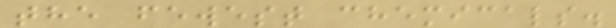the fewest chemicals.
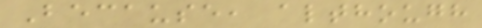Because, although
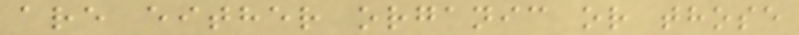are either organic or those
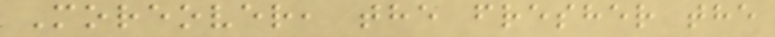Moreover, the fresher the
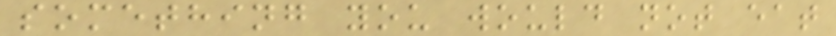something you would not eat
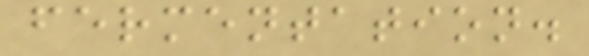fermentation.
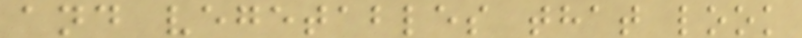and vegetables that look
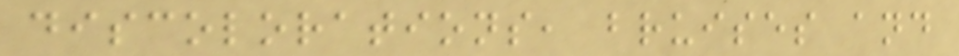discolorations, bruises and
